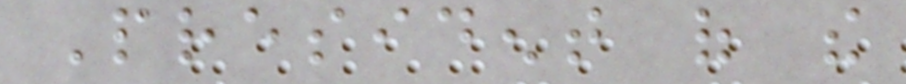President of the
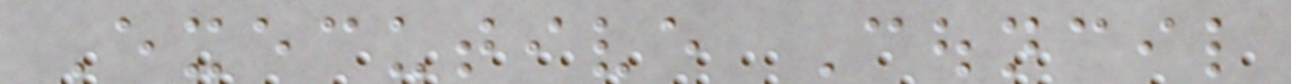Executive Council
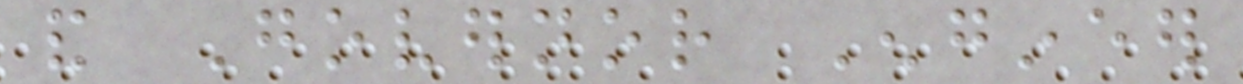and Governor Engineer
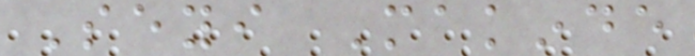Seyi Makinde
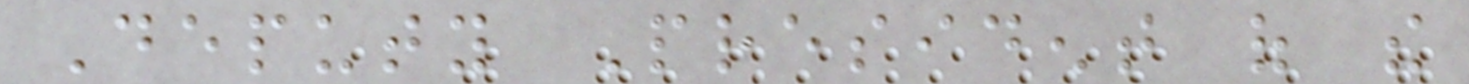Deputy President of the
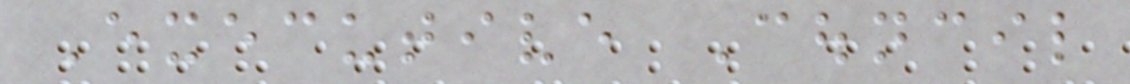Executive Council
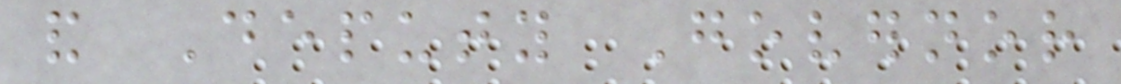and Deputy Governor
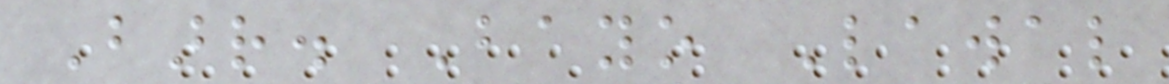Barr. Bayo Lawal
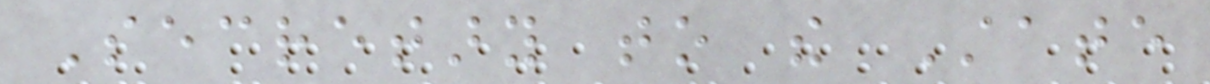Secretary to the State
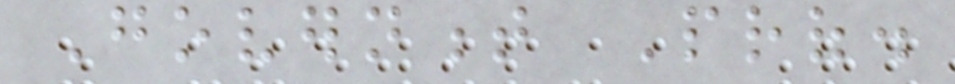Government Prof.
